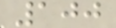100
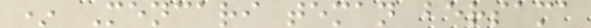* Mencari teman bersama
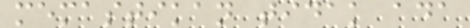memastikan tidak ada
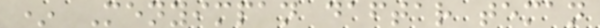* Menyimpan daftar teman
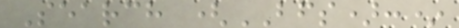Search (BFS):*
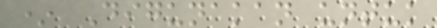* Digunakan untuk
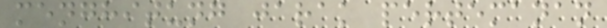menghitung jarak pertemanan
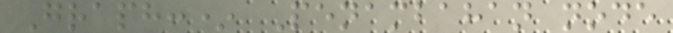Graph:* Penambahan node
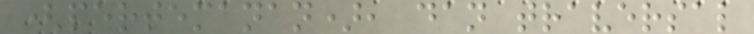(pertemanan), dan traversal
